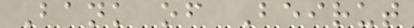Bank of Beirut
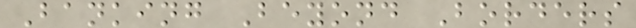Banking Beyond Borders
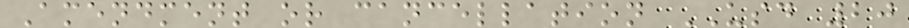Amendment or cancellation USD 20
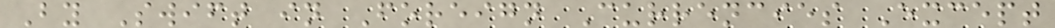By Swift in Foreign Currencies Except
